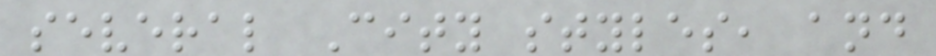several City styles, and
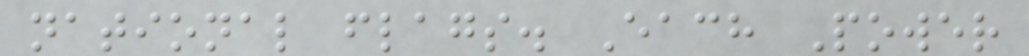national flags. Each Power
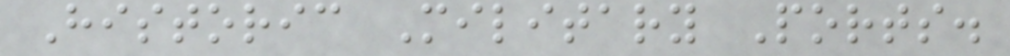Historic Military Ports.
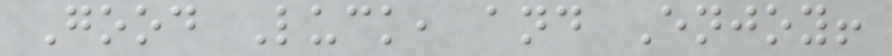Good Luck, and Enjoy!
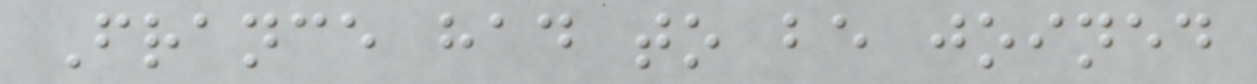France had to be joined
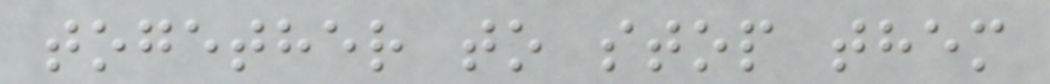together to stop them
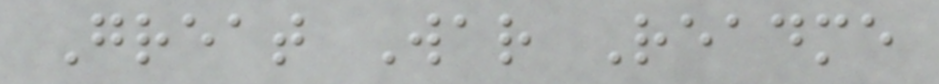Great War Readme
